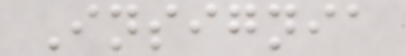Insignia
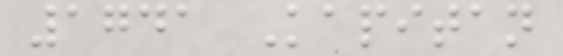1741 Kapitan
